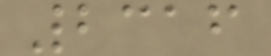2316
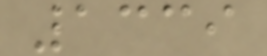1339
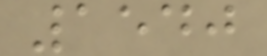1540
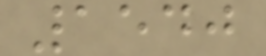1540
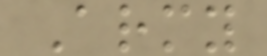Army
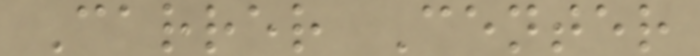Carrer Center
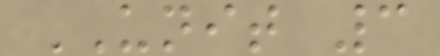UNIT 3
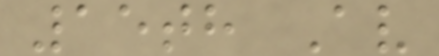15th Av
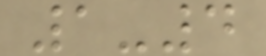1-4
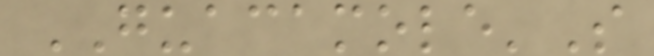GUACAMOLE'S
